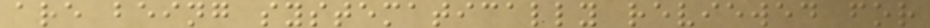are being systematically reviewed for
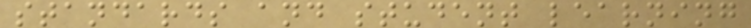standards and student learning
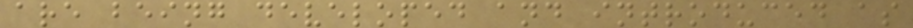are being developed and introduced as
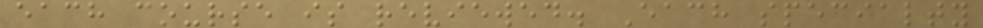each course is reviewed. Each specialty
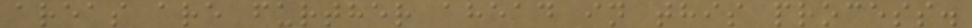areas are further ahead in this process.
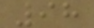98
